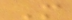M
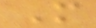M
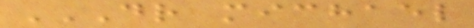DR MICHAEL
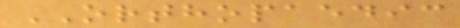ORTHOPAEDIC
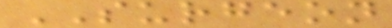SURGEON
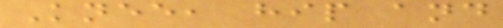Knee, hip and
